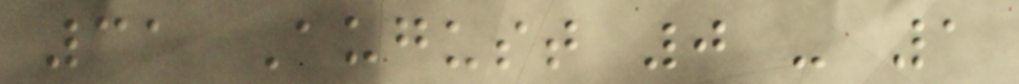31 August 0 - 1
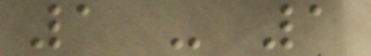1 - 1
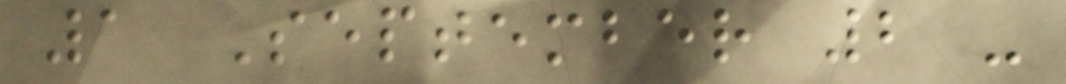1 September 2 -
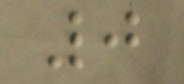0
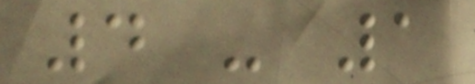4 - 1
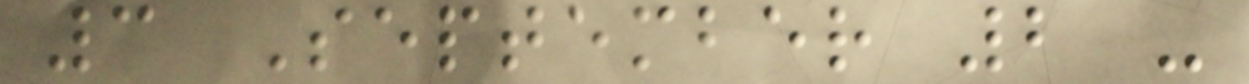3 September 2 -
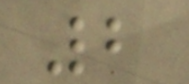2
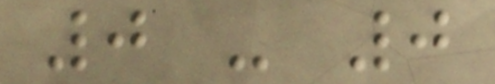0 - 0
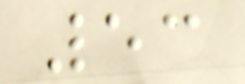53
